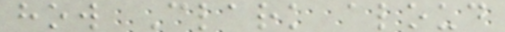how Clark aloud
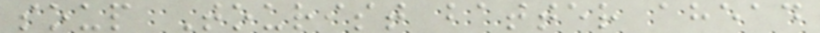soup Tourist batter ahead
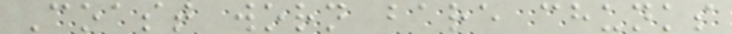Coast worn bare chunks
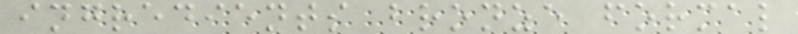ingredients bronze formal
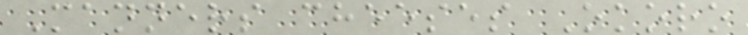Manners cheeses Okoro
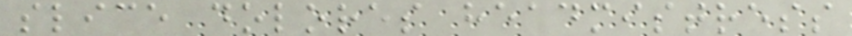slice dolores headmistress
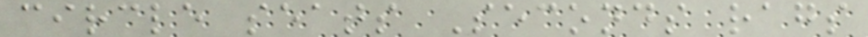circle seats Seconds rags
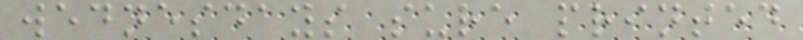wednesdays sure printed
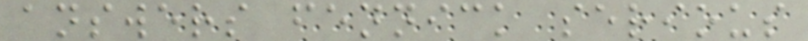answers fennick serious
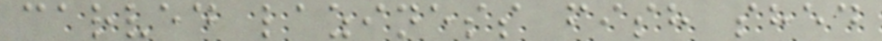carved laziness fish shed
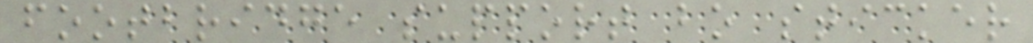footbridge support bo sticker
